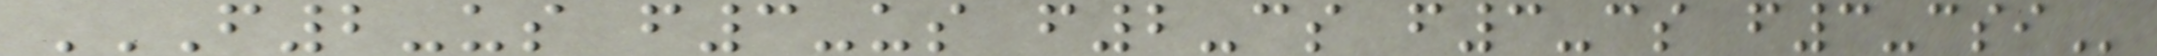F2-US F3-US F2-CS F3-CS F3-CSI
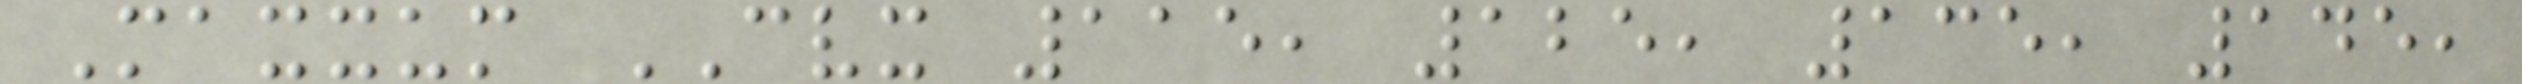Maxxum CVX 115, 125, 135, 145,
